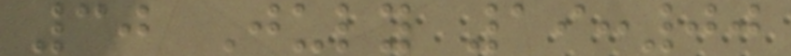30 July 19:00
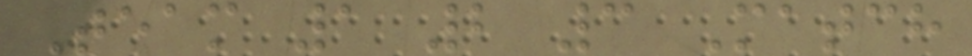Team 1 2 3 Match
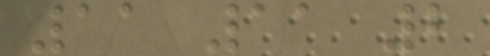11 11 2
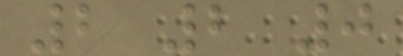2 2 0
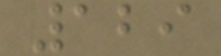129
